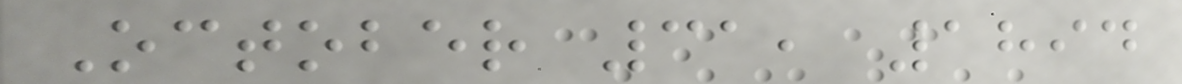October 31, 1894
